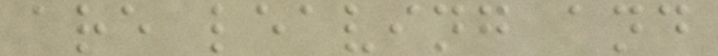are leaving and
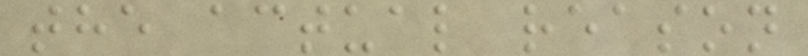the actual reason
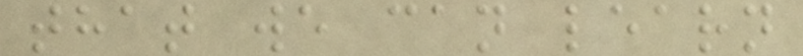that we can learn
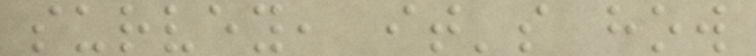survey, it's how
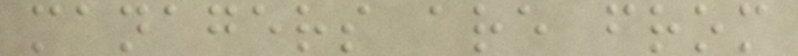managers are from
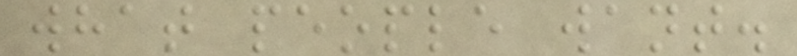what people want.
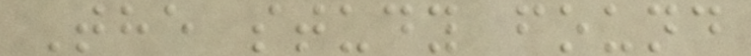The study found
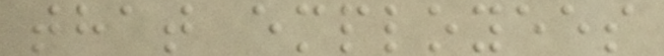that employees
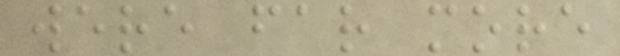were far more
